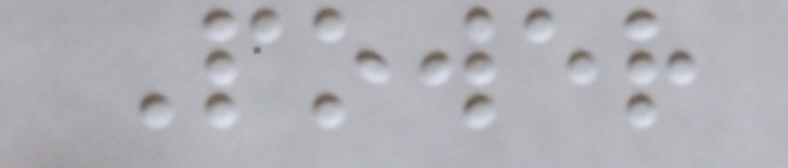Power
